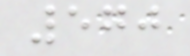570
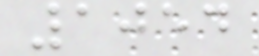1054
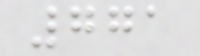771
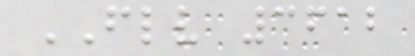FLV 3612
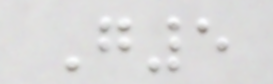G5
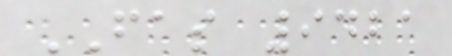FAS 9421
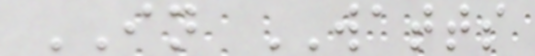IN WATTS
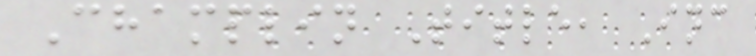Champlin Title, Inc
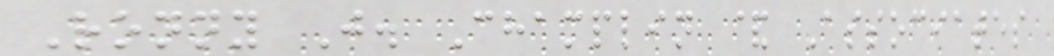Ronny J. Champlin & Associates
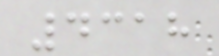4318
